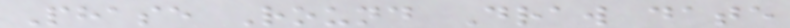Phase Round Draw date
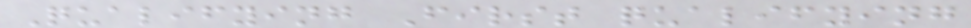Qualifying First qualifying
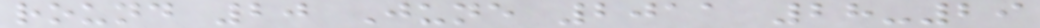round 20 June 2011 28-29
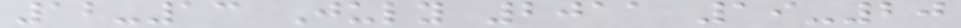12-13 July 2011 19-20
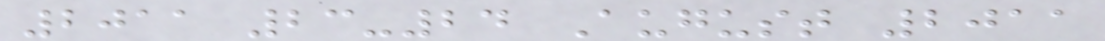2011 23-24 August 2011
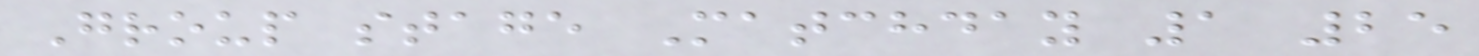Group stage Matchday 1 25
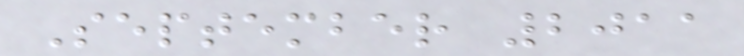September 2011
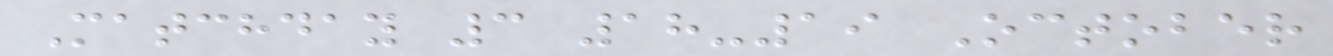Matchday 3 18-19 October
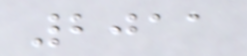2011
